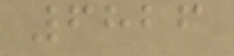6826
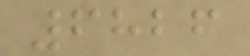6826
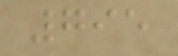795
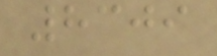8309
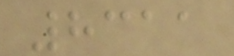8311
